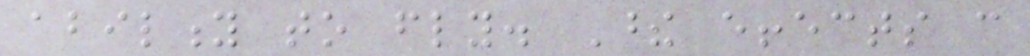ability to fly. These effects can
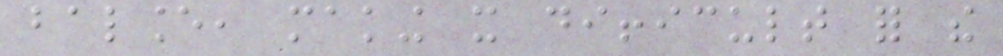balance, making it difficult for the
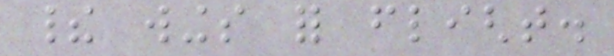their wings for flight.
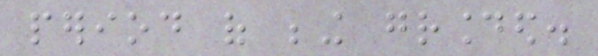period of being grounded.
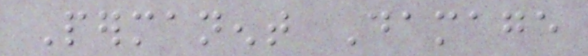Permanent Damage
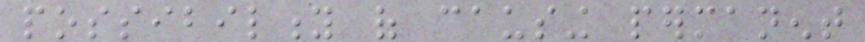possibility of causing permanent
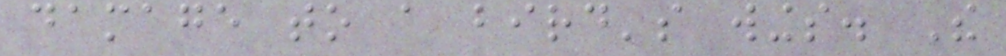damage to a bird's wings. The
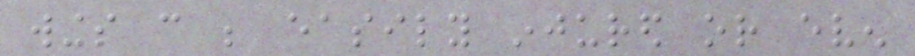wings can be easily injured or even
